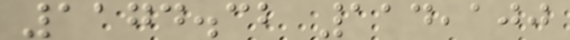1174.32 114,100
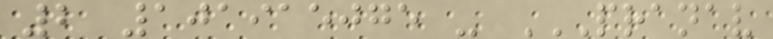2 101915075 - PRANAV
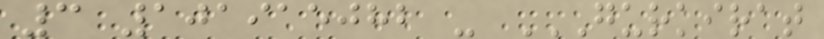3 101915082 - GURKIRAT
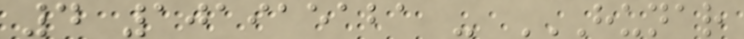4 101915121 - HUNAR
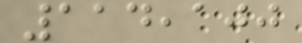114,100
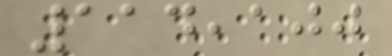114,100
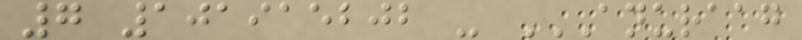7 101915202 - ANURAAG
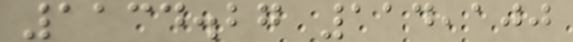1134.27 114,100
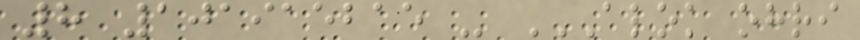8 101915215 - ALOK OHRI
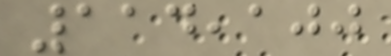114,100
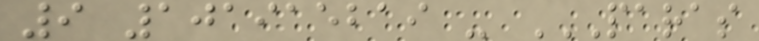9 101915219 - PARAS
